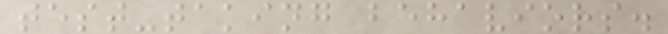test-taking behaviors.
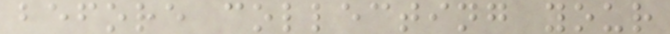before collecting your
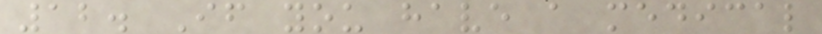12. If you have a medical
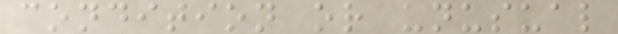condition or unusual
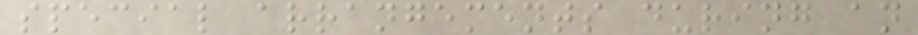special arrangements during an
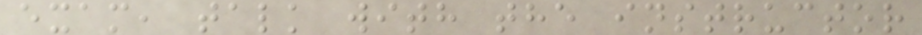exam, talk with the instructor
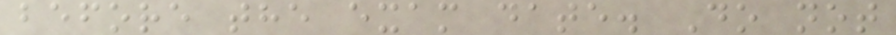before the exam date. Do not
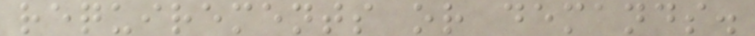requirements or demands.
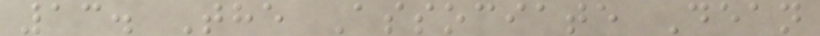13. The Associate Dean
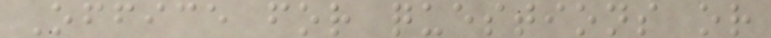Office for questions or
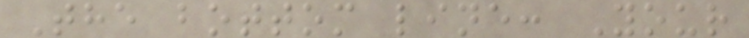The bottom line: Your
